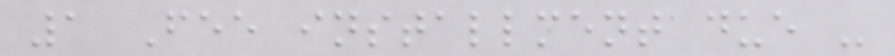1 Fee installment due -
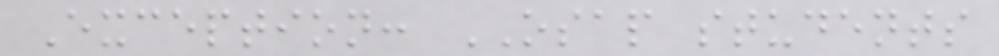Exception: OSAP students
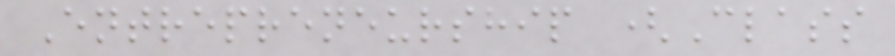Entrepreneurship (Class
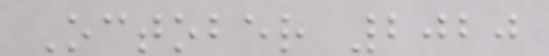October 2020
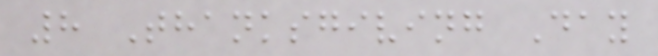8 Thanksgiving Day
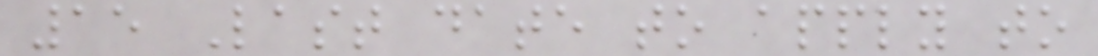15 Last date to apply to
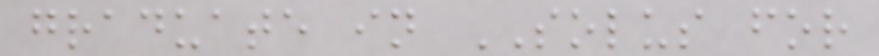graduate in SOLUS for
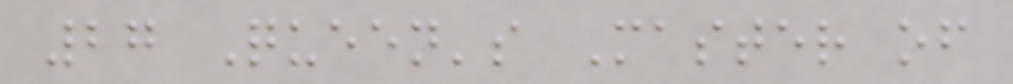27 Queen's Master of
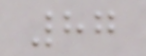87
